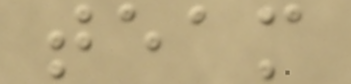team
